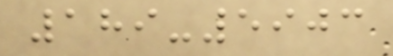189-5903
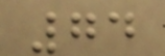74
